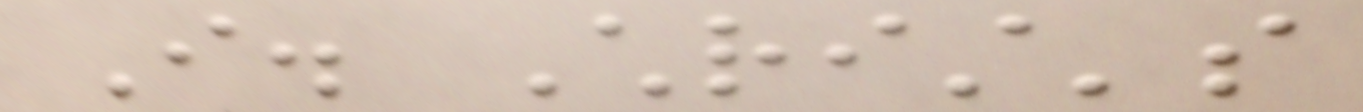I. Christ's
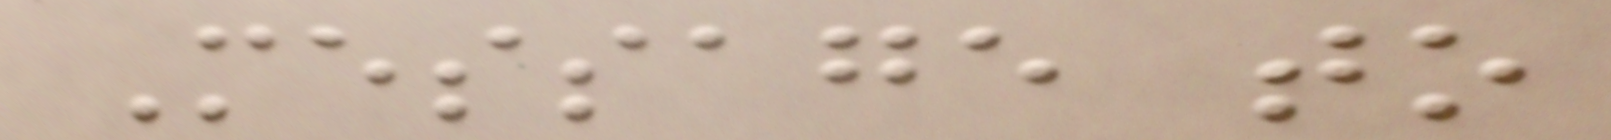Message to
